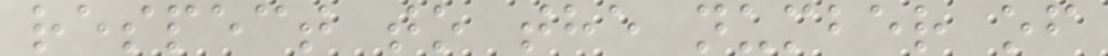respect to the number of
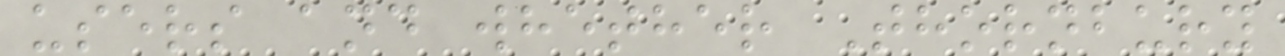users and whether Thornbury
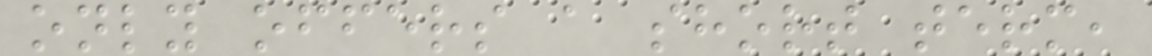only offers a short term,
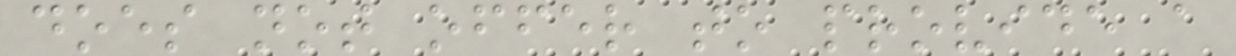does not offer to provide a
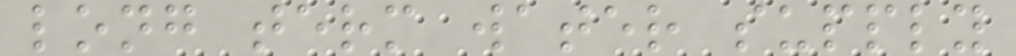long term water supply
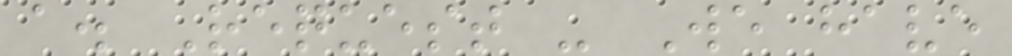a. Request - We have
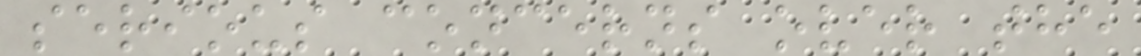serious concerns over the
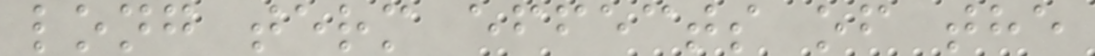long term effects of the
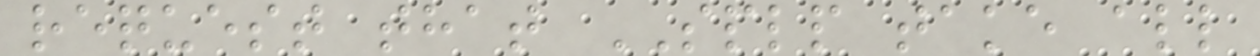request that SPLP take all
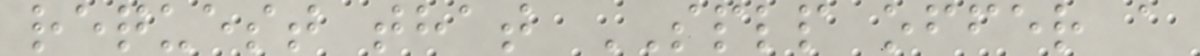request that SPLP offer a
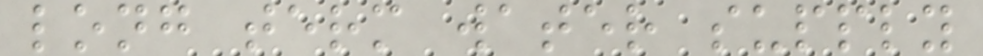long term water supply
